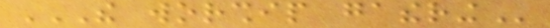THE WORSHIP GATHERING
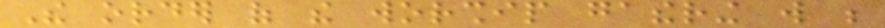The order of the worship gathering will be
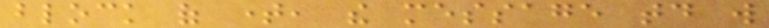block of time, the message today will
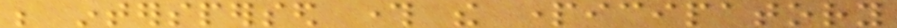be interspersed through the participatory
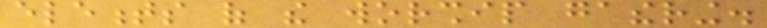elements of the worship gathering.
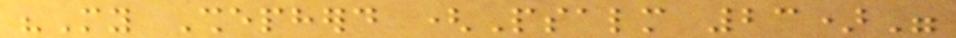"My Shepherd (Psalm 23)"
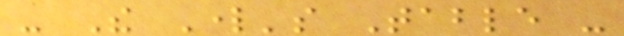- The Lord's Table -
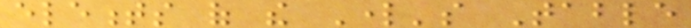elements of the Lord's Table
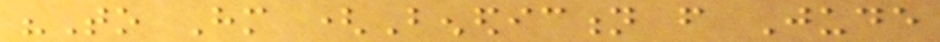"To Him (Benediction from Jude
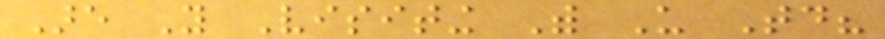Are You Visiting With Us Today?
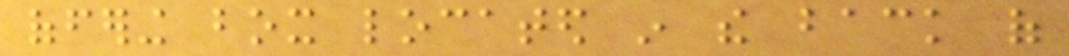offering box located in the back of
